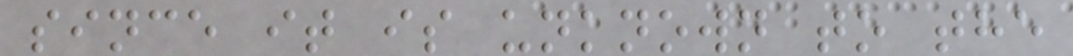since it is unknown to the
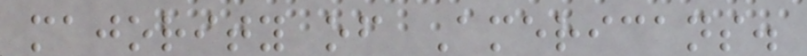majority of Americans.
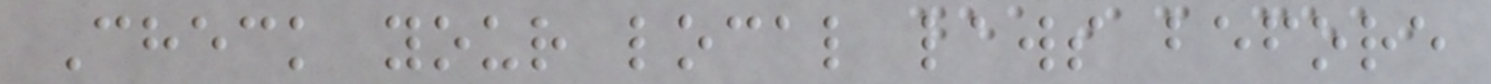Check your local laws before
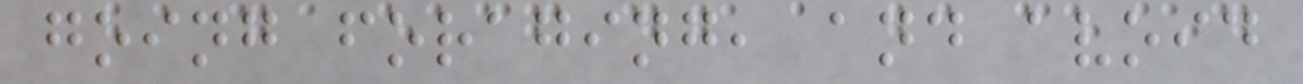going foraging, and avoid
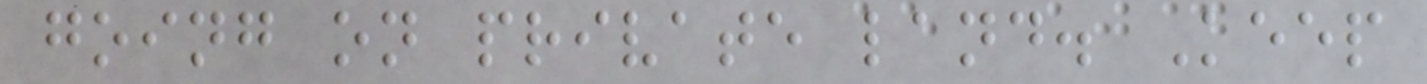going on private land. Keep
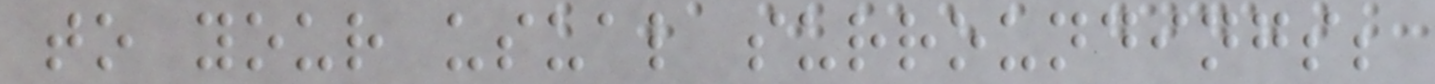to your usual surroundings;
